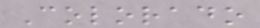Colorado
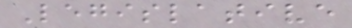Legislative
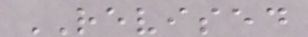REVISED
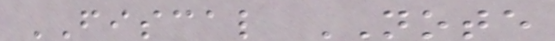FISCAL NOTE
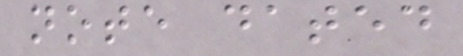note dated
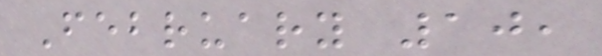February 10,
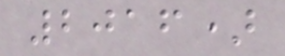2016)
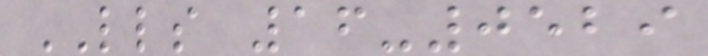LLS 16-0529
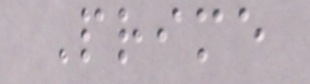Prime
